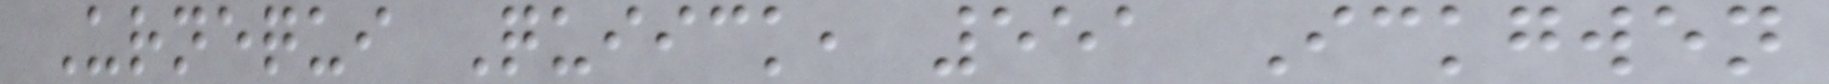Urnequi Quiick, 551 Ickgwen
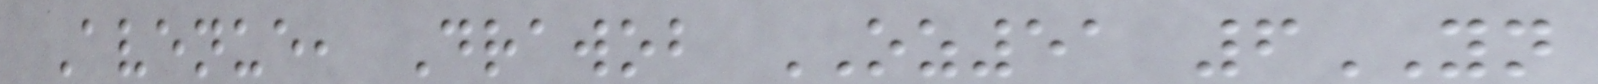Avenue, Drawob OZ51 6YN
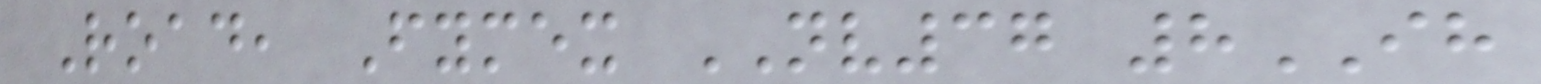Road, Fymex NV37 8IH
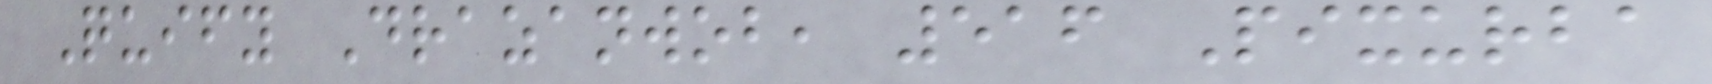Quify Drazanwob, 516 Pixurba
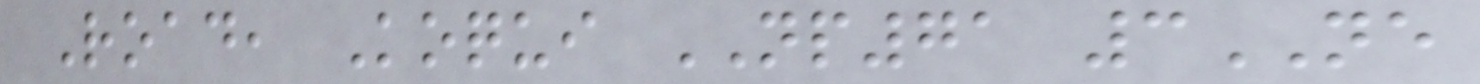Road, Koqui NP71 3NE
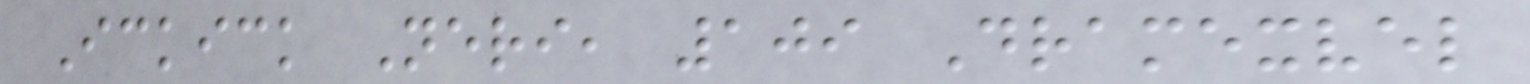Ickick Neri, 109 Dramexvel
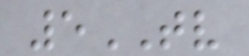5TV
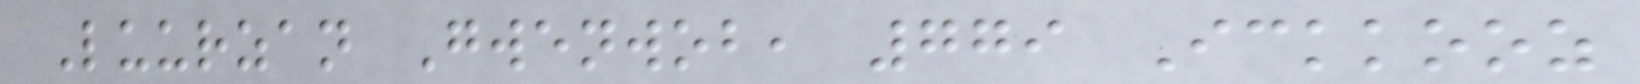Luurzan Gwenwob, 779 Ickkooz
